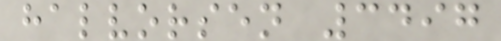halvorsen 3497
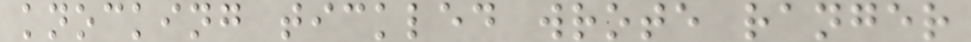knocking tickled wrote ranger
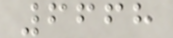6668
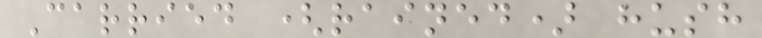Carried (rained) hush
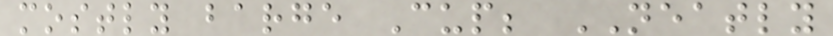mostly barge Cup; NEATLY
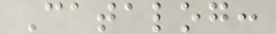Catalog:
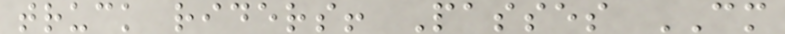truck riders! Passes CM
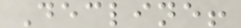Decline!
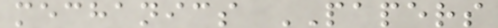mechanics PAPERS
